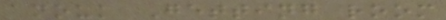anouk Getting room
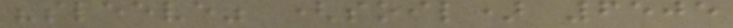"sleeve" (soil) 6505
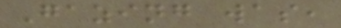Gazing was,
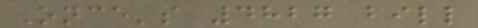Once's 4827 bill
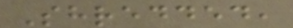Shredded,
